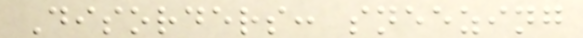Disorders: sneezing
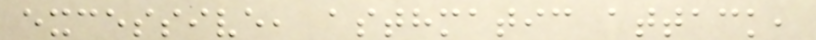excessive, asthmatic attack,
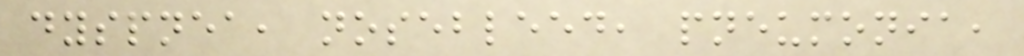dyspnea, nosebleed, pneumonia,
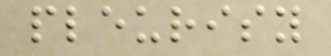pleurisy
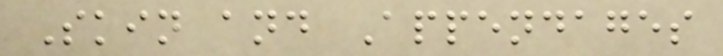Skin and Appendages
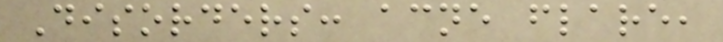Disorders: acne flare,
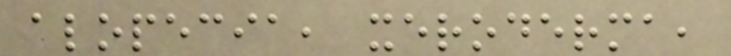alopecia, xeroderma,
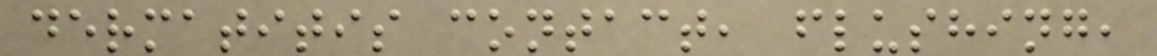dermatitis contact, flushing,
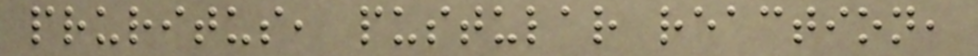pruritus, pustular reaction,
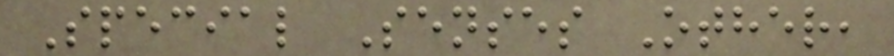Special Senses Other,
